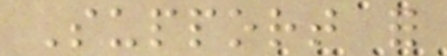Support for
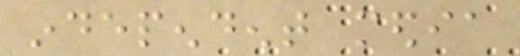independent media
